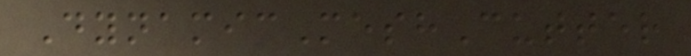DynamicMeshCutter
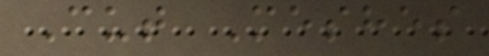Cut Meshes
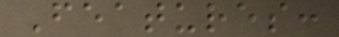Features:
